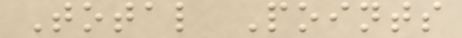Total Points
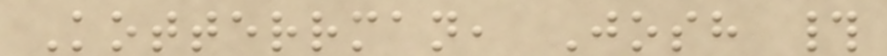Kotterrman, Josh #
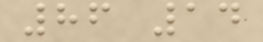86 14
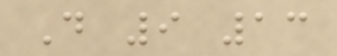D 9 13
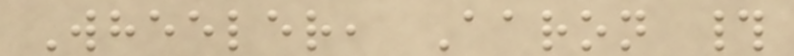Wheeler, Aaron #
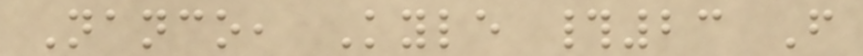Nanco, Kyle #23 F
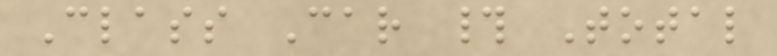Class Car # Total
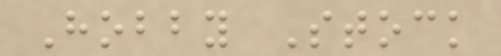Hobby Stock
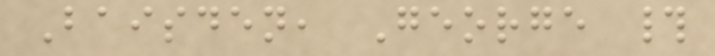Baisden, George #
